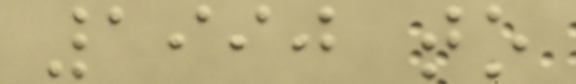1990 to
